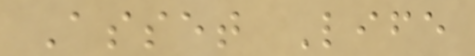Asset Life
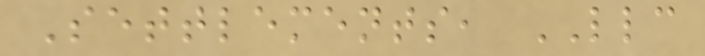Settlements, LLC
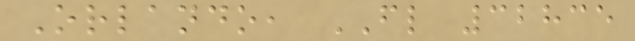Orlando, FL 32835
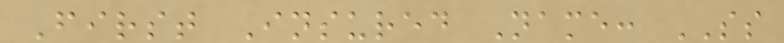First Insured Name: SS
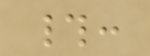#:
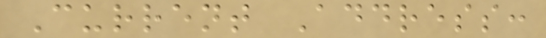Current Address:
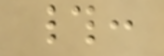#:
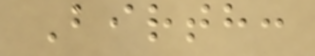Birth:
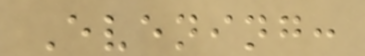Evening:
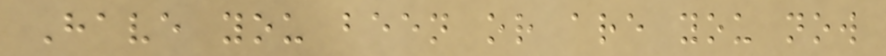Have you been or are you now
